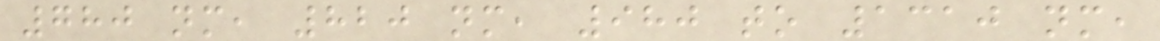780 nm, 820 nm, 980 to 1310 nm,
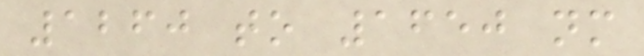1260 to 1650 nm
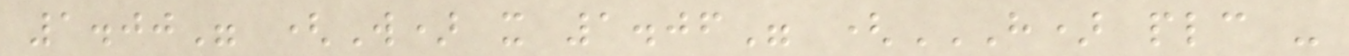1.00" (W) x 1.06" (H) PLC -
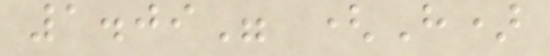1.09" (H)
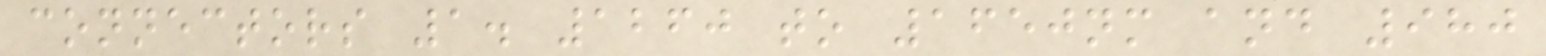connectors 1. 1260 to 1650nm and 980
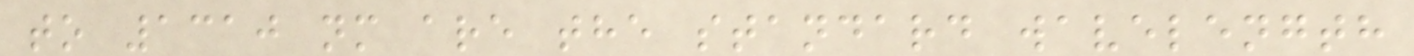to 1310 nm are the standard wavelength
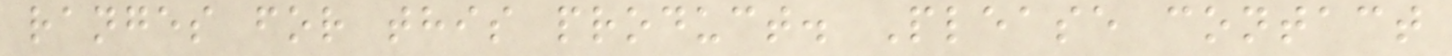ranges for this product. Please contact
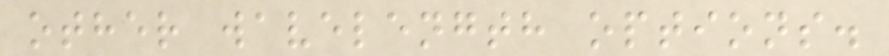other wavelength options.
